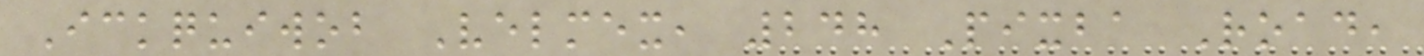Ickquiwob Velmex, 248 Pixba Road,
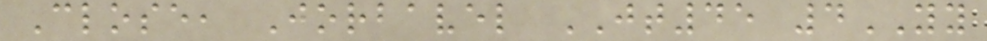Close, Jorbavel JT45 4YY
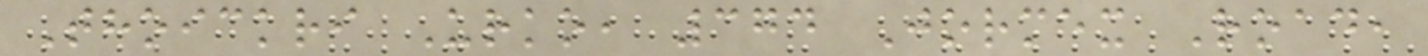Thoickri Urko, 374 Jormex Road,
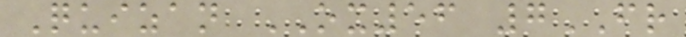Quizan OX56 7FR
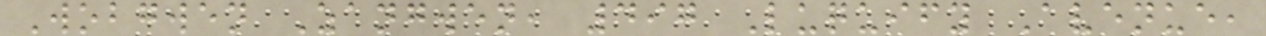Wobgwen Zangwen, 497 Luquify Avenue,
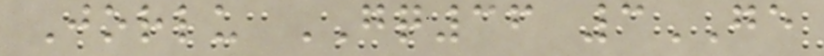Jorlu GQ36 3GE
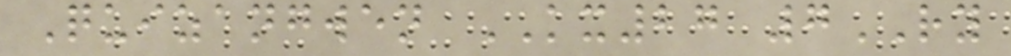Quizangwen KX27 7RY
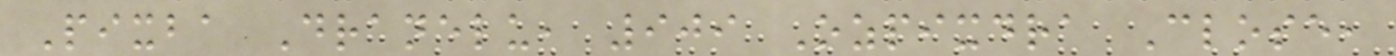Pixba Dranelu, 909 Ozpixdra Close,
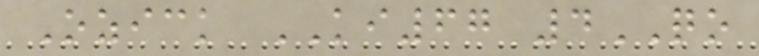Ozick KI67 4QO
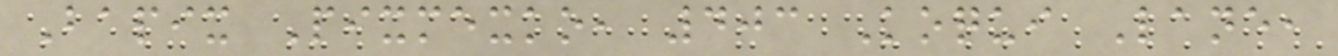Bapix Pixmexko, 403 Koqui Lane,
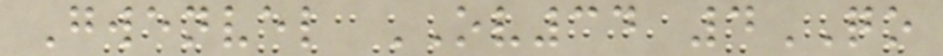Gwenvel OV34 4QO
